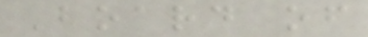Board of
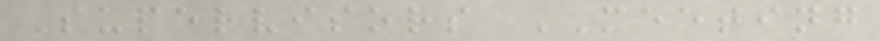Supervisors MEETING
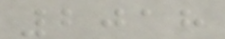2018
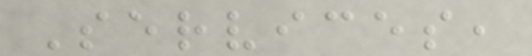Services,
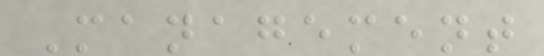Management
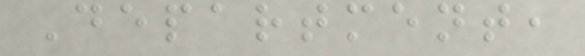Department,
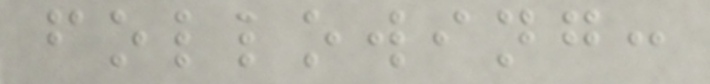following:
